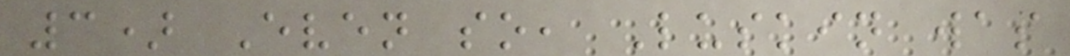3) Even so, Luskin was
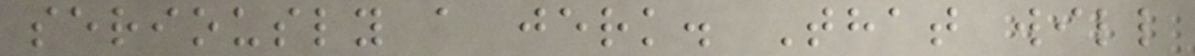seriously a jerk. That will
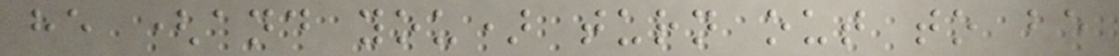he (and you) turn out to be
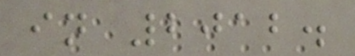in 2012.
